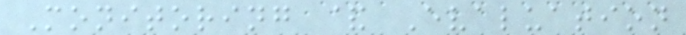Monitoring & Evaluation
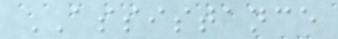ASSISTANCE
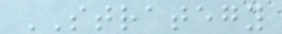STRATEGY
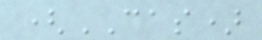(CAS)
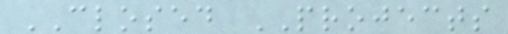CLOSED PROJECTS
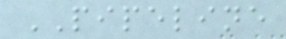PIPELINE
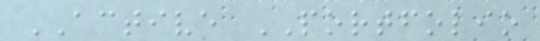ACTIVE PORTFOLIO
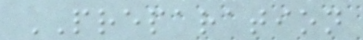PREPARATION
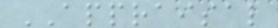APPRAISAL
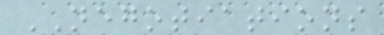NEGOTIATIONS
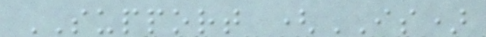SUPPORT (IS)
